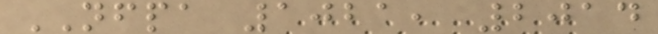NFPA 1021, 2014
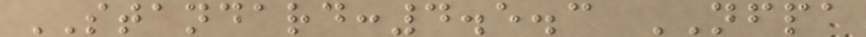STANDARD:4.5.3 NFPA
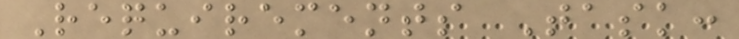Requirements Task:
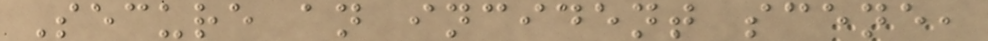Secure an incident scene,
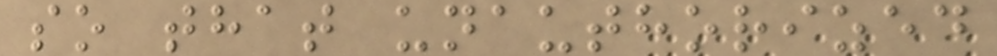so that unauthorized
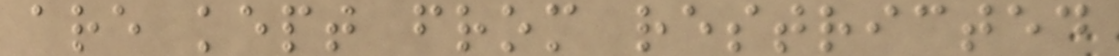are kept from restricted
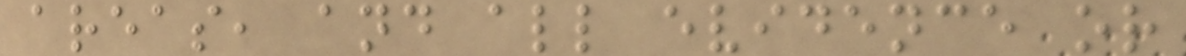areas, and all evidence or
